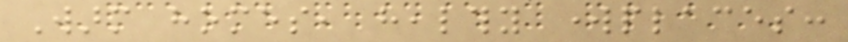Warm homes, healthy workplaces:
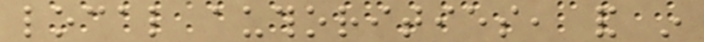local authorities, and in
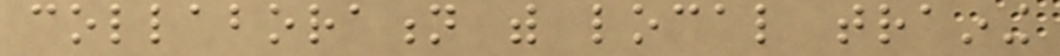collaboration with local training
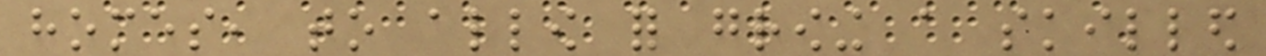homes, to allow for growing a skilled
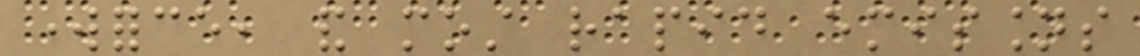workforce, and most rapid emissions
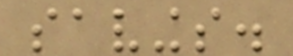savings.
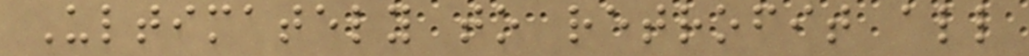Ultimately to retrofit all
